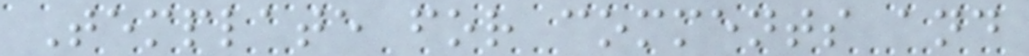Template for comments and
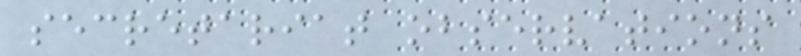secretariat observations
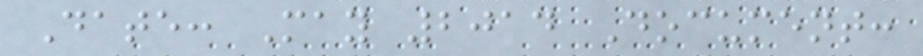Date: May 2014 Document:
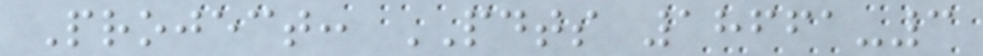Project: PDTS 18661-3
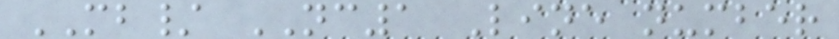MB/ NC1 Line number
